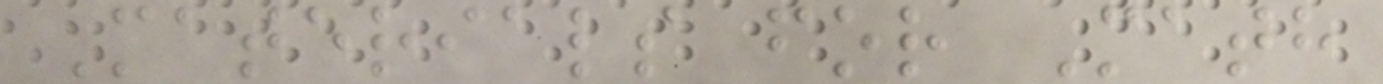Materials for Math
